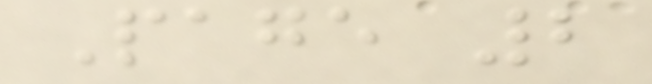Page 2
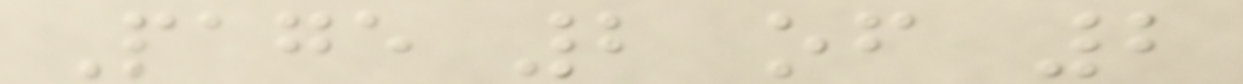Page 2 of 2
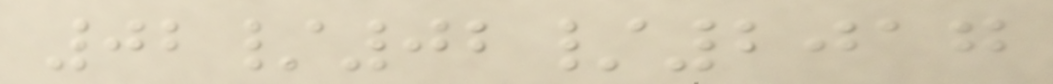02/02/2017
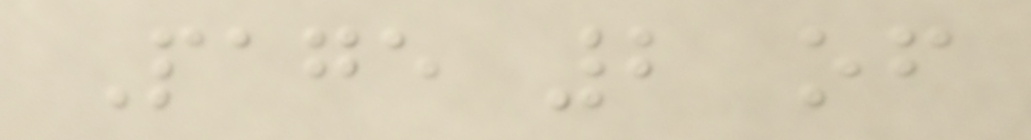Page 2 of
